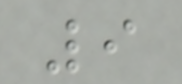9
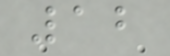12
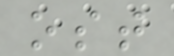ost
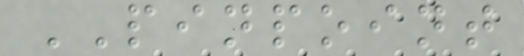PINPOINT
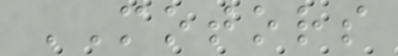MOTORS
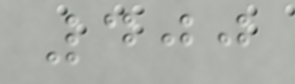400
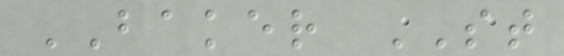BAKER ST
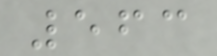563
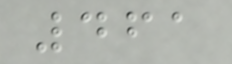461
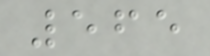565
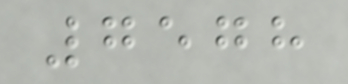7578
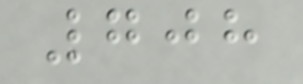708
